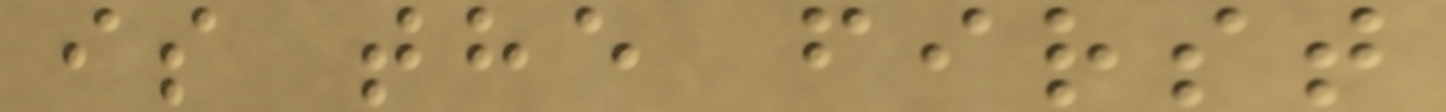is the first
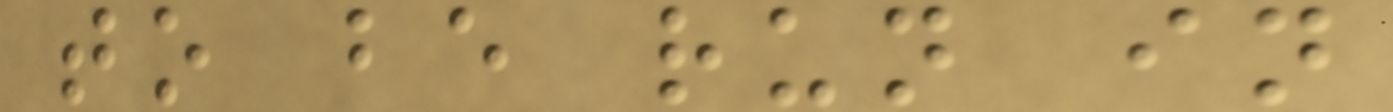to be run in
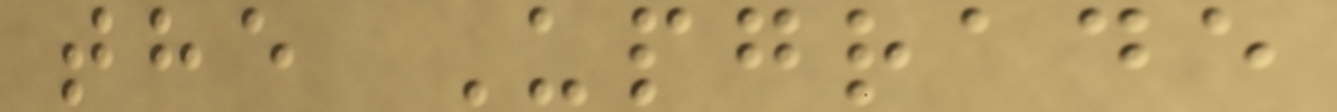the Upgrade
